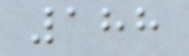188
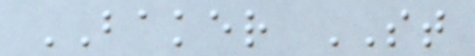BAKER ST
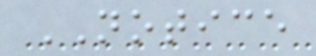NOTICE
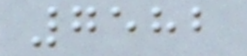7582
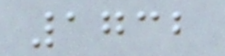1732
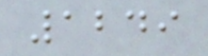1249
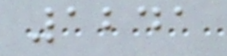1241
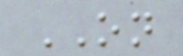ON
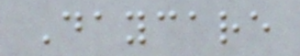Daycare
